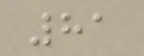81
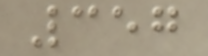357
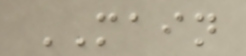MAIN
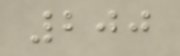200
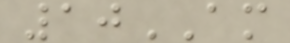10AM
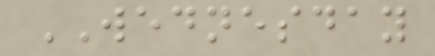WEDNESDAY
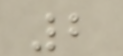2
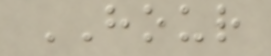HOUR
